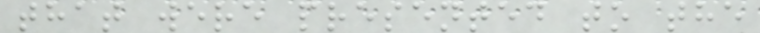that were presented to the
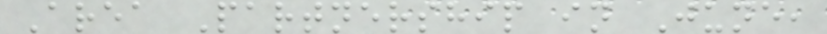Area Partnership in June,
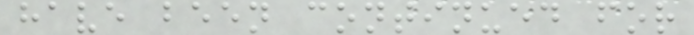have been continued for
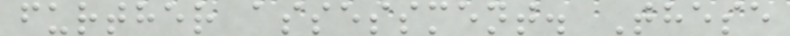further assessment. These
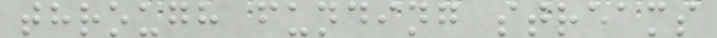through funding streams
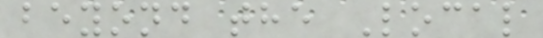beyond the Local
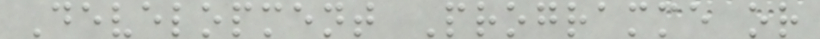Development Programme or
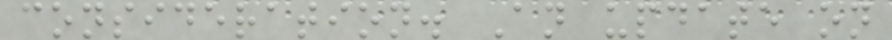consideration. An update on
